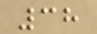38
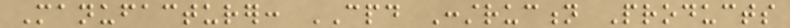Manufacturer: CPD Construction Products
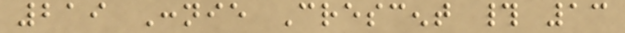219 Connie Crescent # 13
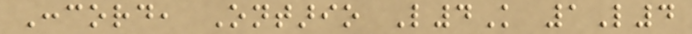Concord, Ontario L4K 1L4
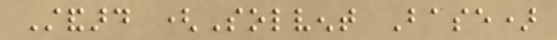Standard (Solvent Base)
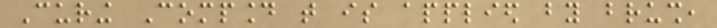Curing Compound that is applied by brush,
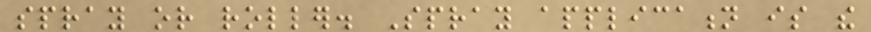spray or roller. Spray application is the
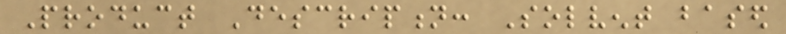Product Description: Solvent based
